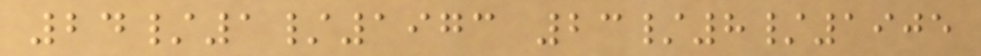24/1/1973 23/8/1905
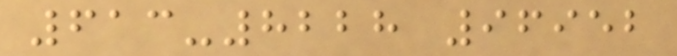613-8228 96952
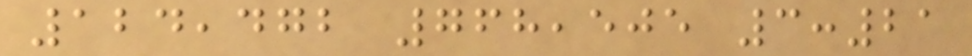124,472 768,505 3:21
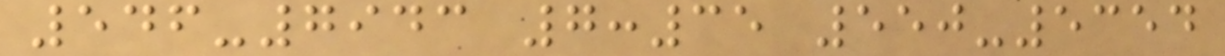546-7943 7:35 550-5354
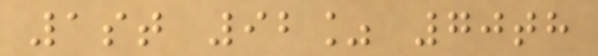1st 92% 70th
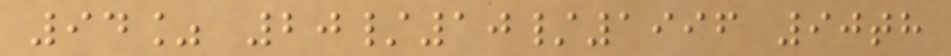94% 20/10/1996 90th
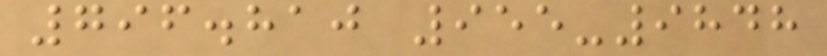796.810 955-9848
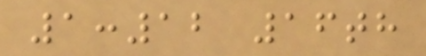1:12 16th
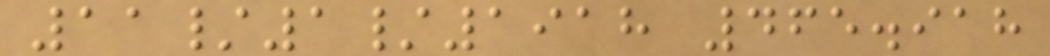11/1/1918 465.918
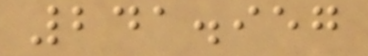241.957
